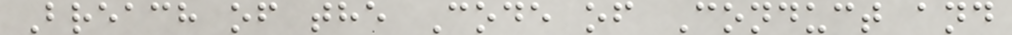Breach of the Code of Conduct and
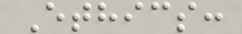Ethics:
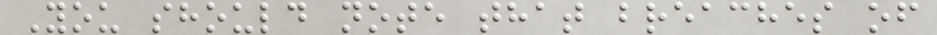You should note that breaches of
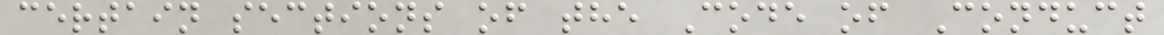certain sections of the Code of Conduct
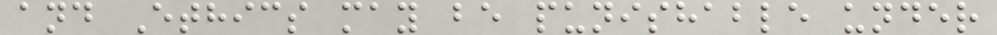and Ethics may be punishable under
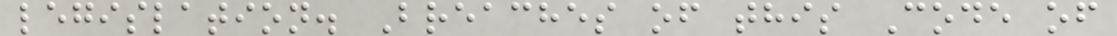legislation. Breaches of this Code of
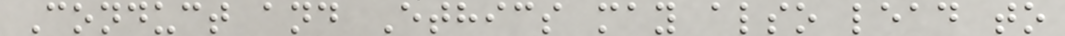Conduct and Ethics may also lead to
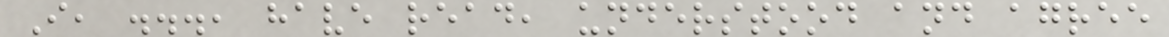I, ..., have read, understood and agree
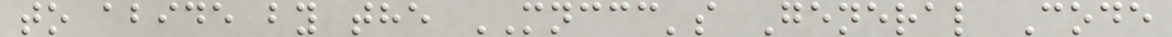to abide by the MNCCC's General Code
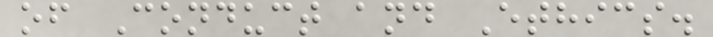of Conduct and Ethics.
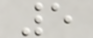5
